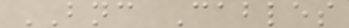BNC Cables
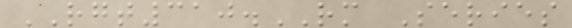RGT310.RM Series
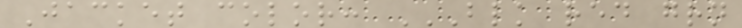Jacket color: BLK RED GRN
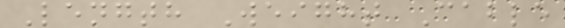Length Weight Cable
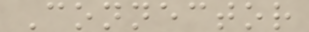Connector
